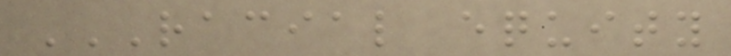RACIAL EQUITY
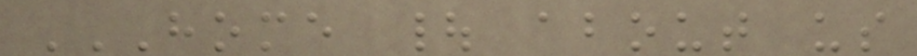HOME | ABOUT US
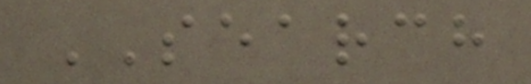SEARCH
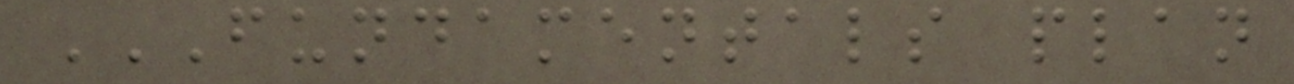FUNDAMENTALS PLAN
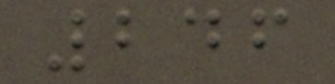246
